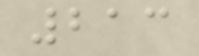213
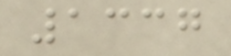1337
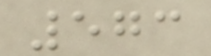573
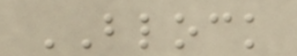BLOCK
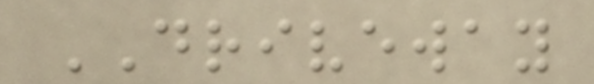DRIVEWAY
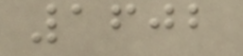1602
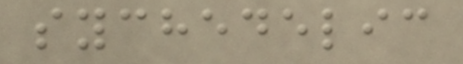sychedelic
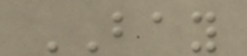BAY
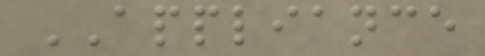APPLIANCE
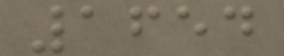1654
